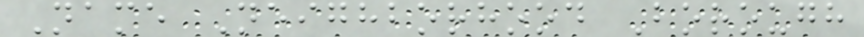Name Neighborhood Borough
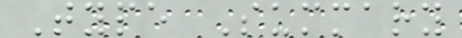Type Summary
